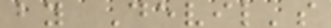by Devil's
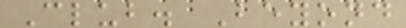Club. Beyond
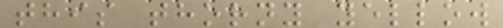this thorny yellow
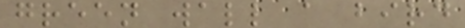green wall a bird
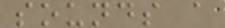sounds a
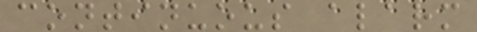continuous alarm
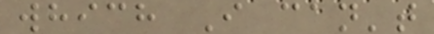which I can't
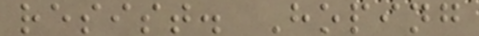resist. Hoping
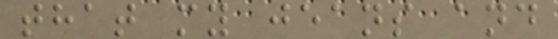that my jeans and
